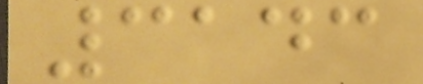3143
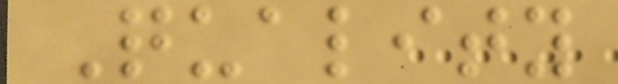Quality
